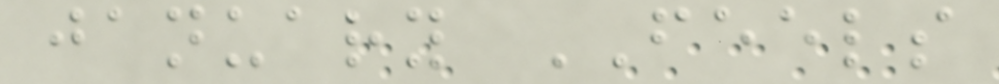january FEELS
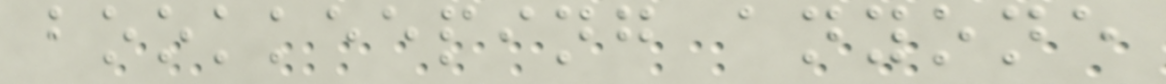bookkeeping anyone
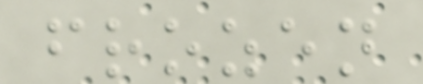frozen
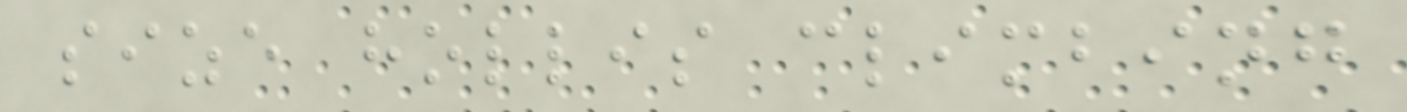size hollis climbing
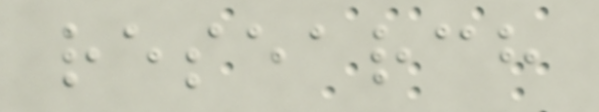research
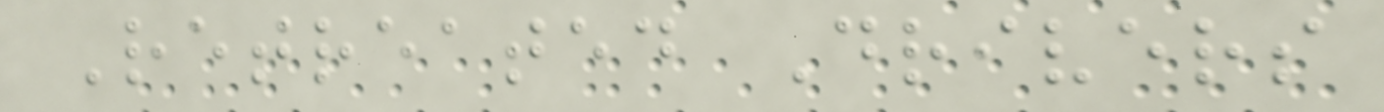Retreated Drivers
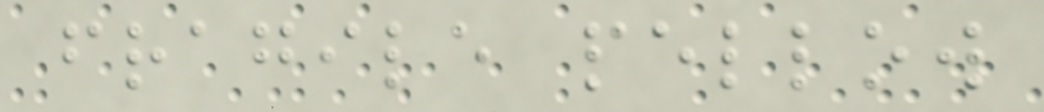fragile pellow
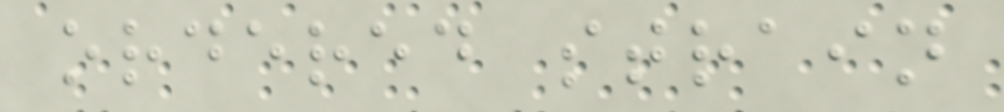ordered strain
